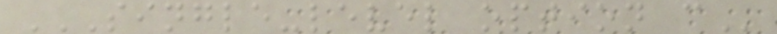SINGLE-LEVEL OPTION C
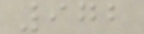972
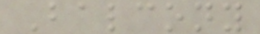Balcony
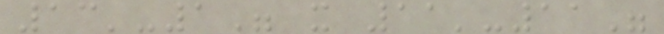13'-1" x 11'-11"
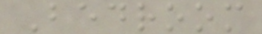Bedroom
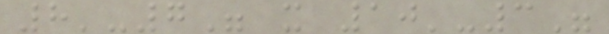8'-7" x 10'-3"
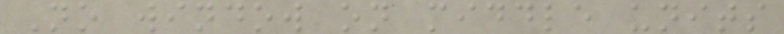No window on middle units
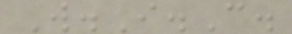W.I.C.
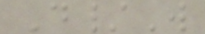D/W
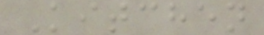Kitchen
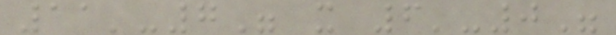11'-7" x 6'-0"
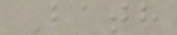Bath
